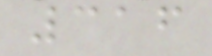316
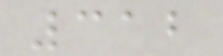312
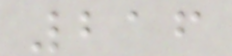216
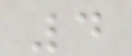4
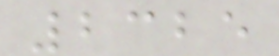2325
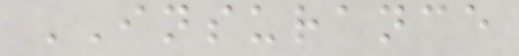INSURANCE
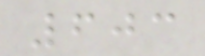603
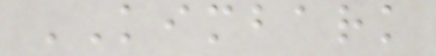KIMBARK
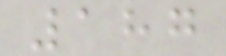187
